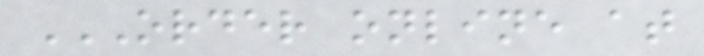ORDER ONLINE AT
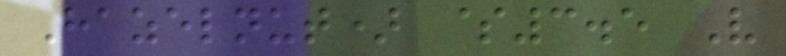Hazelnut) $3.5 V
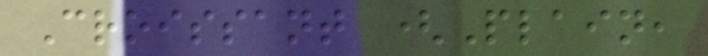Croissant (Plain,
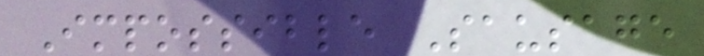Impossible Sausage
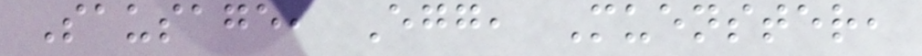Sausage, Egg, Muenster,
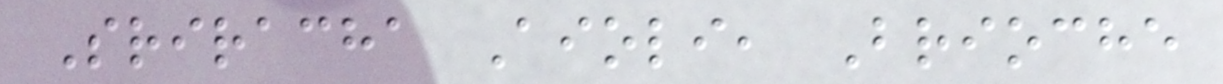Sriracha Aioli, Brioche
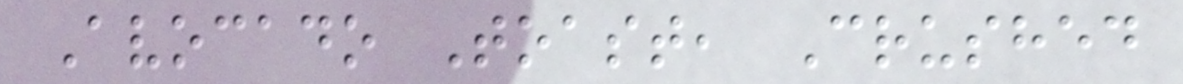Avocado Toast, Crushed
